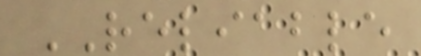RELIABLE
